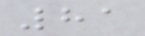81
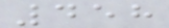458
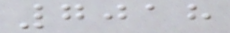7018
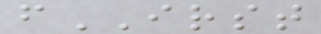fIRST
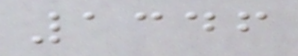1346
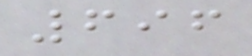696
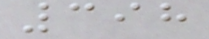398
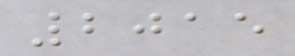2015
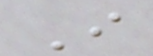I
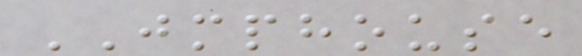JMPHOUSE
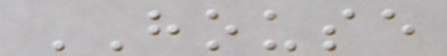HOUSE
